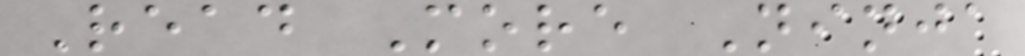Read More Ninja
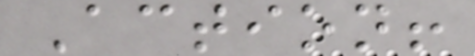Action!
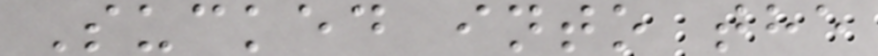Sucked into the
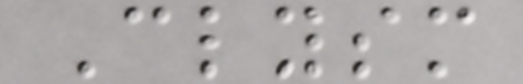Clysm
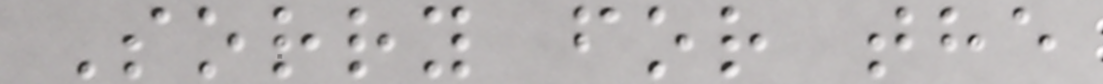Sorry for the
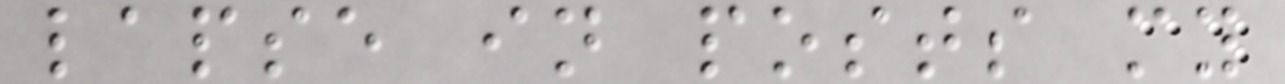lapse in posts my
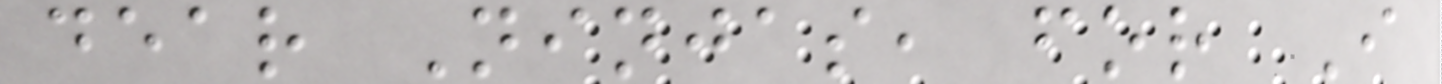dear Ninjas, for I
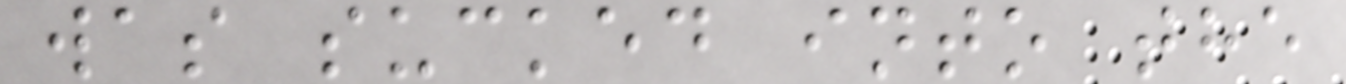was sucked into the
